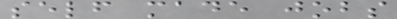self made jobs
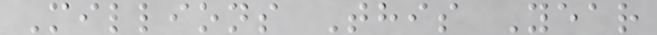Millions This Year
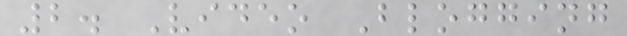2. Video Blogging
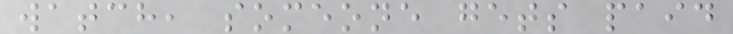watch, someone gets paid
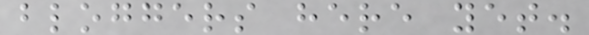bloggers here yet.
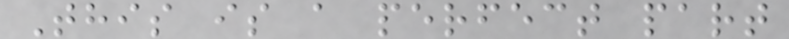This is a perfect part
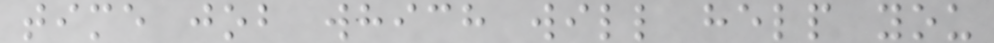time job which will help you
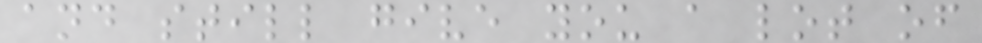and still give you a lot of
